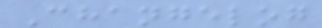Changelog
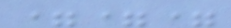===
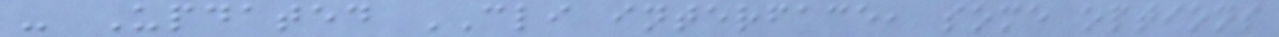- Updated CLI interface, some options
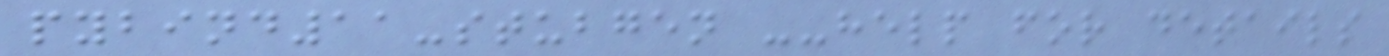pybind11-stubgen --help for details
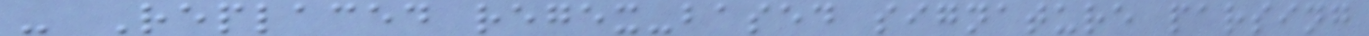- Replaced regex-based signature parsing
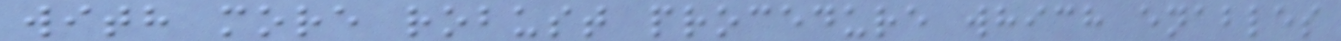with more robust procedure which enables
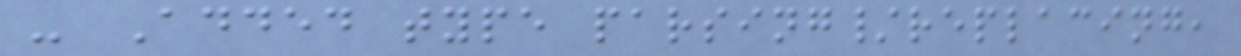- Added type parsing/replacing,
